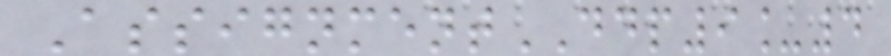AssignmentDDP9_4
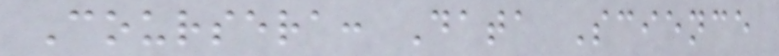Coursera: Data Science
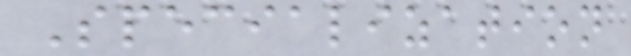Specialization
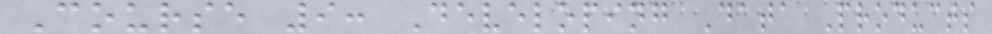Course 9: Developing Data Products
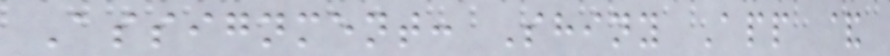Assignment: Shiny App &
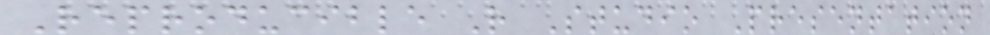Reproducible R Studio Presentation
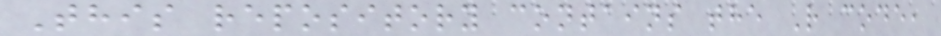This repository contains the R code,
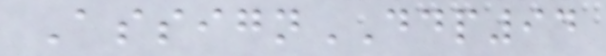AssignDDP94
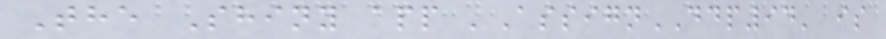The Shiny app 'AssignDDP94' is
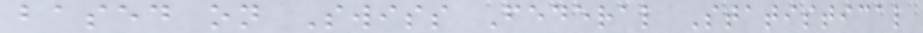based on Swiss Federal Statistical
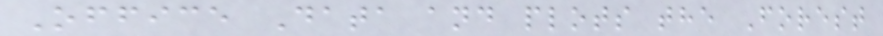Office Data and plots the Forest
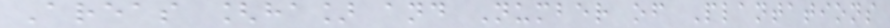Areas [ha] and Number of Plantations
